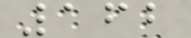162
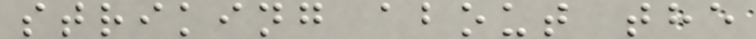striking about the
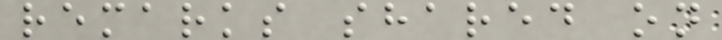remarks shared on
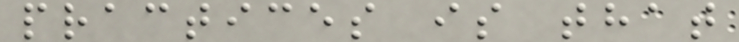practices is that
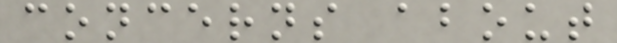concerns about
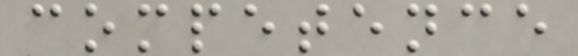competence
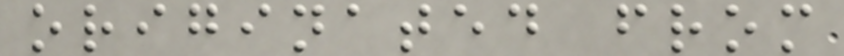originated from
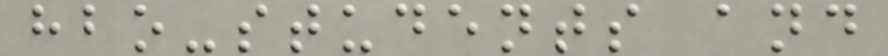hbo-students and
